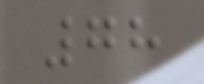78
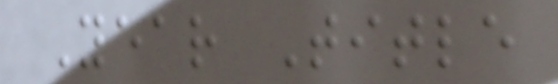Year Title
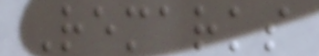Remarks
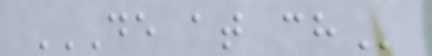DE AT CH
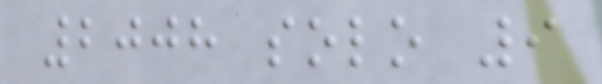2008 solo 9
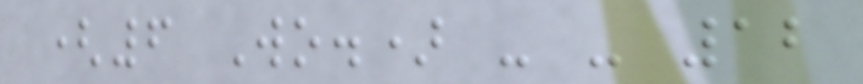(6 Wo.) - - 12
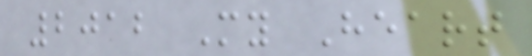2012 My Heart
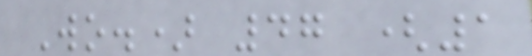Wo.) 47 (1
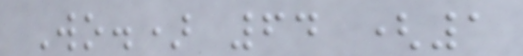Wo.) 64 (1
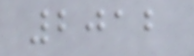2012
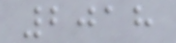2018
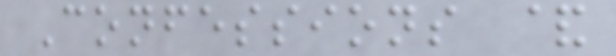Confessions &
